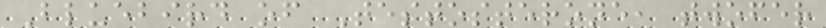Bluebird of Testosterone, twofer
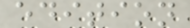edition
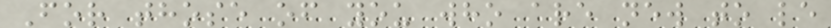For those of you who are new to le
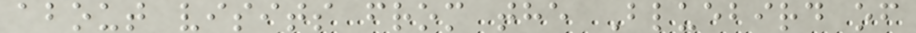about visits from the Bluebird of
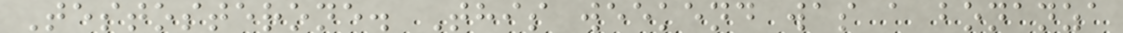Testosterone. This weekend was a bonanza
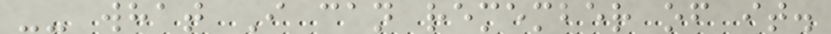-- what I can remember of it.
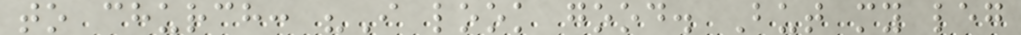to church: "I look good. But my leg
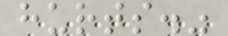hurts."
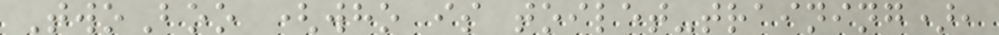TwoBoo (who is toilet-training),
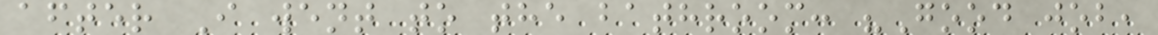after I went to the bathroom: "Good job,
